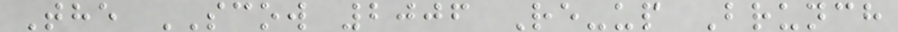The SCOW 2006 Re-up Brunch
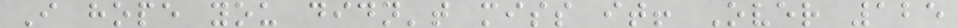I hope you didn't miss it! Over 125
